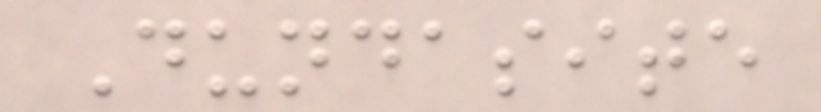Dundasite
